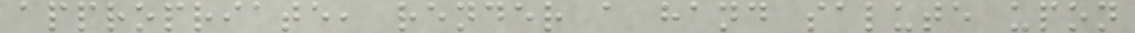appropriate, render a hand salute upon
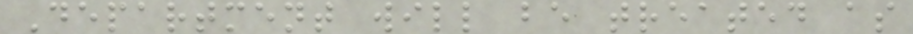Department will be treated as
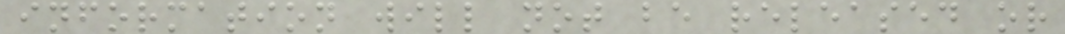information will not be released or
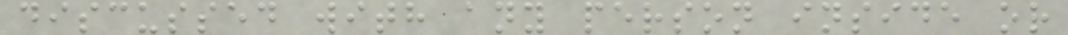discussed with any person inside or
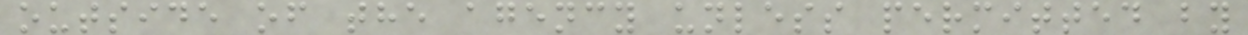outside of the agency unless permitted by
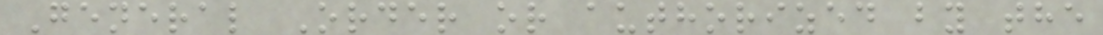General Order or authorized by the
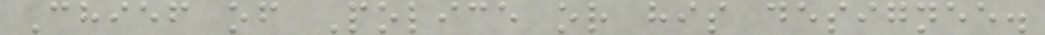Chief of Police or his designee.
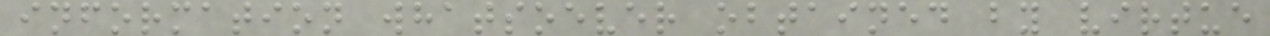information whatsoever obtained by virtue
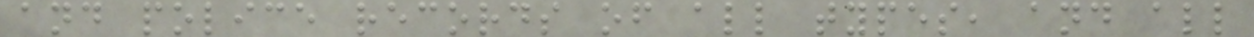and police records of all types, and all
